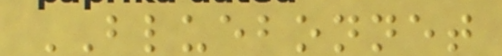BLUEBONNET
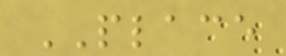PLACE
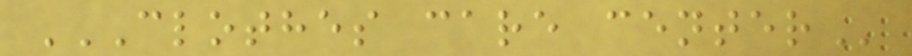CLOTHES CARE CENTER
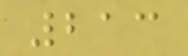213
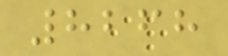8268
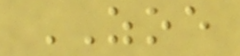ZOE
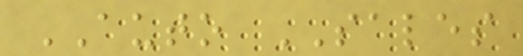AUTO SALES
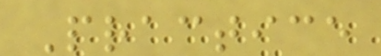Practice
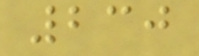230
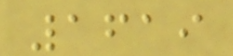1619
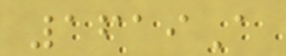1619A
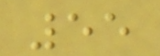55
